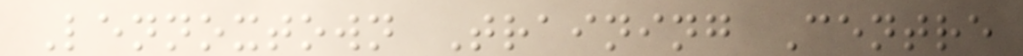Lennoxtown Training Centre
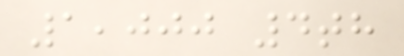1,000 4th
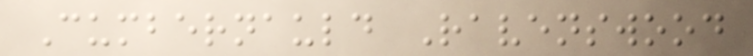Cumbernauld Ravenswood
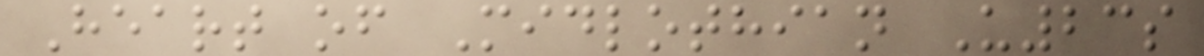Heart of Midlothian U23s
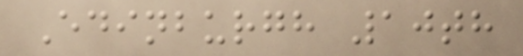Edinburgh 10th
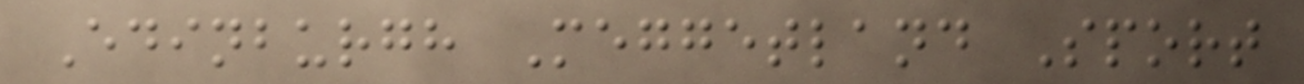Edinburgh Meggetland Sport
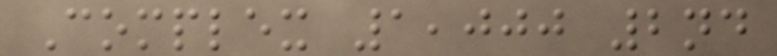Complex 1,000 2nd
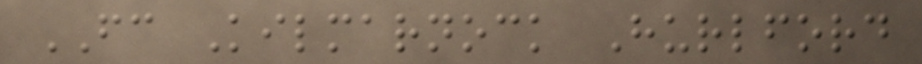FC Kilmarnock Hurlford
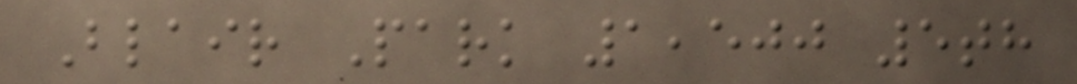Blair Park 1,500 5th
